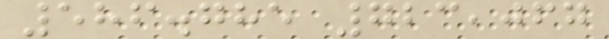586.785 723,067
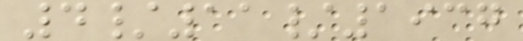4/11/1937
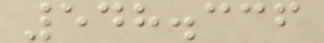548.336
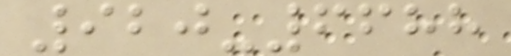920-6688
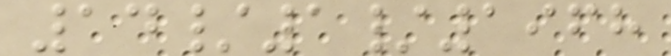14/1/1968
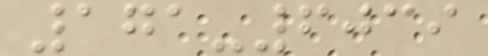171-6039
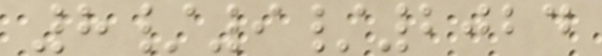8/9/2024
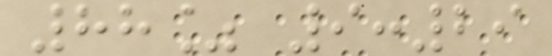88% 9:29
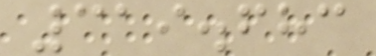319.683
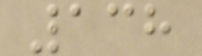138
